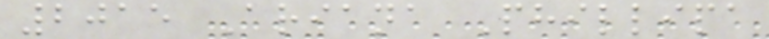2015 Ariana Phillipa
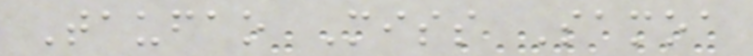Taufao Miss Samoa
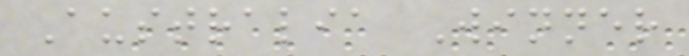Australia Winner
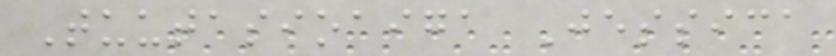Tuutasioaiga Jessica
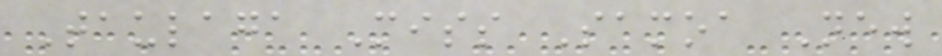Taulaga Miss Samoa New
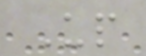Up
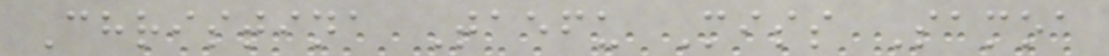Christina Taefu Miss Samoa
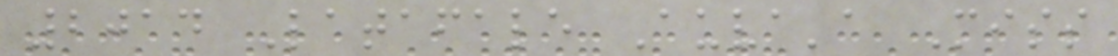2014 Latafale Auva'a Miss
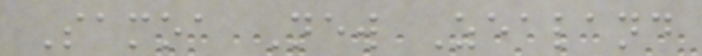Samoa New Zealand
